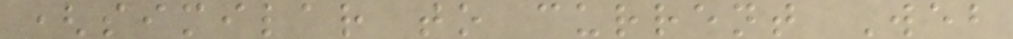(similar to current Web
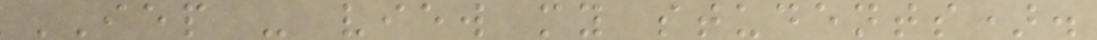IEP - view my students).
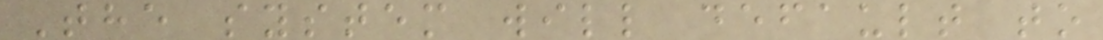The system will default to
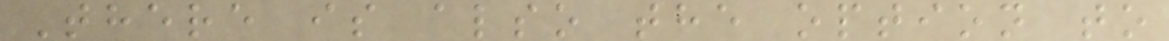There is also the option to
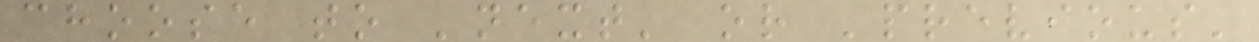choose to 'next' or 'previous'
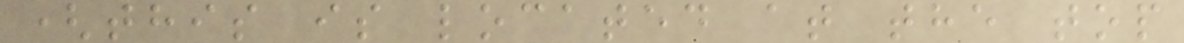(this is located at the top
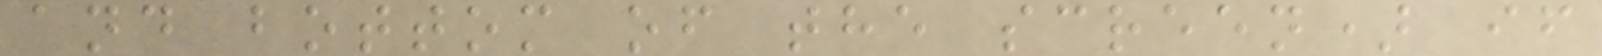and bottom of the screen) if
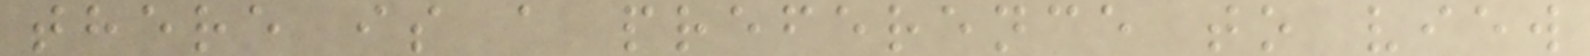there is a preference to view
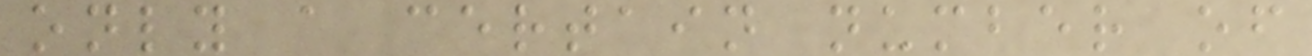only a certain number of
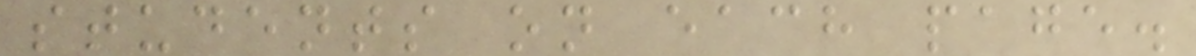students on each page.
